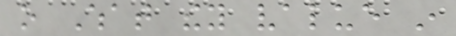o What they value in
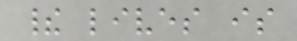their lives is
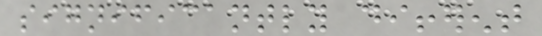significantly different
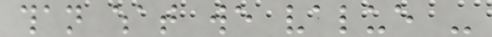than what we value -
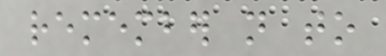remember not to
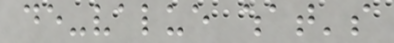de-value what's
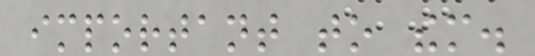important to them.
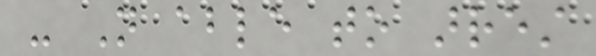- Not able to arrest
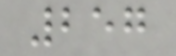257
